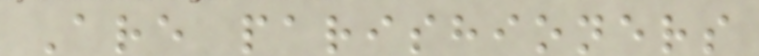Are parishioners
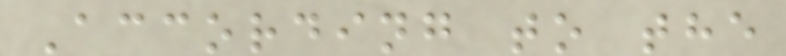According to the
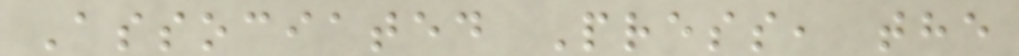Associated Press, the
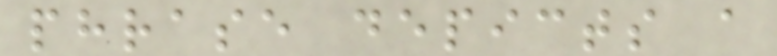phrase depicts a
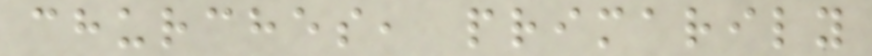churches, primarily
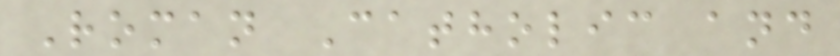Roman Catholic and
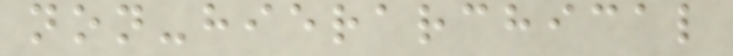non-hierarchical
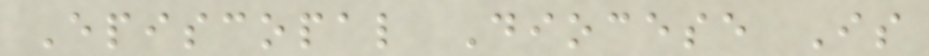Episcopal Diocese Is
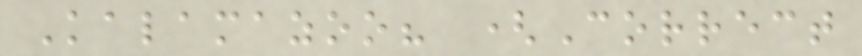Kalamazoo? (Correct
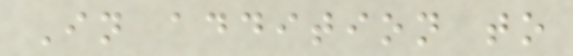In addition to
